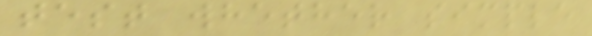test whether simple
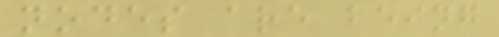nodes are being
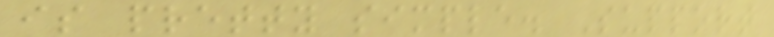is pretty simple. Support
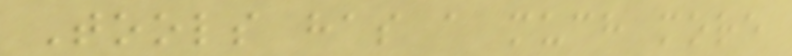Tools has a much more
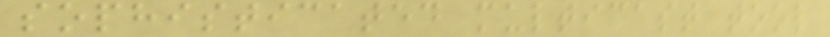sophisticated multicast tool
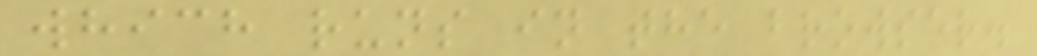which runs in the browser.
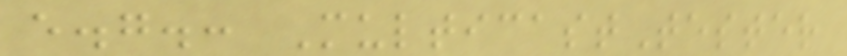e.g.: MulticastTester
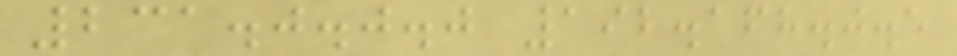231.0.0.0 192.168.0.5
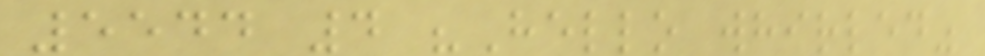5544 4 "Hello whirled"
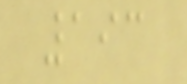193
